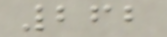262
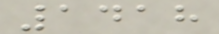1418
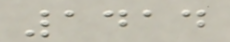1414
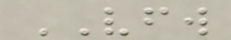VFW
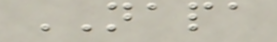NAPA
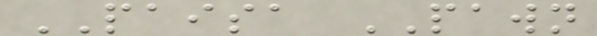PAISA PAWN
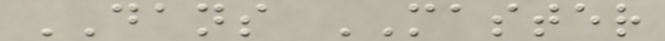DANS MASTER
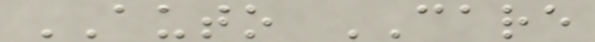AUTO CARE
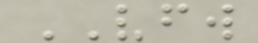VFW
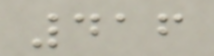416
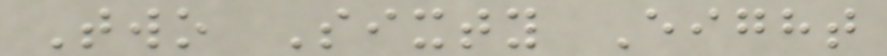Two Sixty Eight
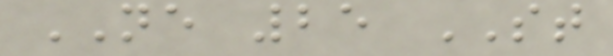NE 25 ST
